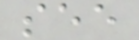see
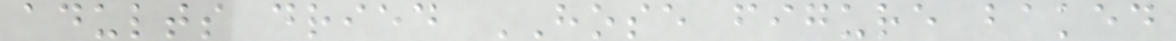adults dried HOSE figure baked
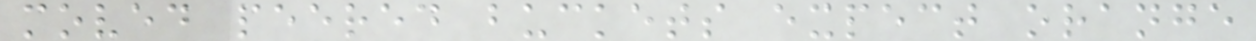moved peered buckets expect orange
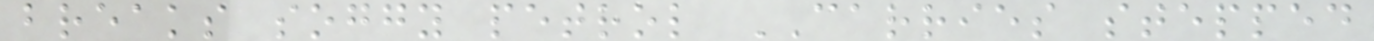breaks soggy petrol CARRIES stepped
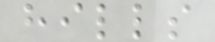hills
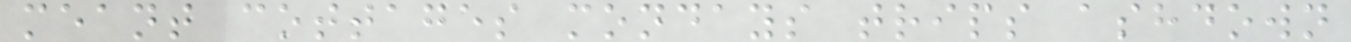meant cottages mondays trips ashdown
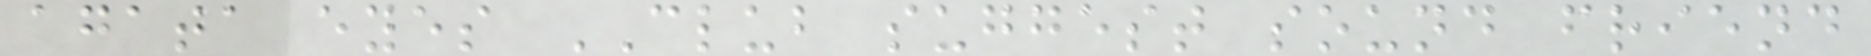agata eyes CLUB suggest sound friend
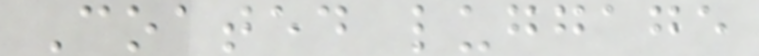Coated luggage
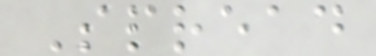Spread
